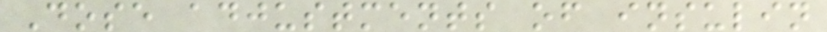Dose adjustments of insulin
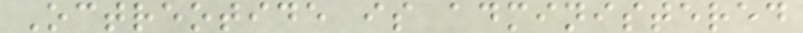Octreotide is administered
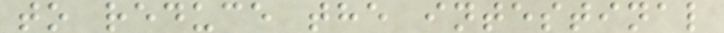to reduce the intestinal
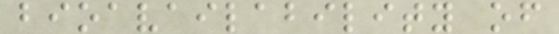bioavailability of
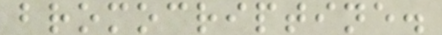bromocriptine.
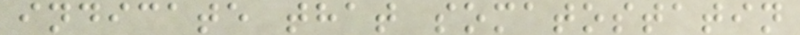indicate that somatostatin
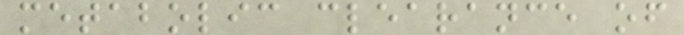metabolic clearance of
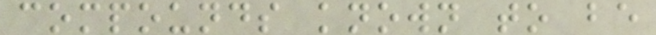compounds known to be
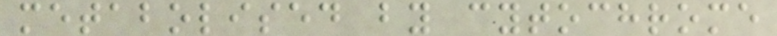metabolised by cytochrome
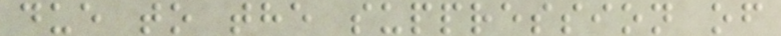due to the suppression of
